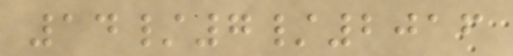14/7/2016
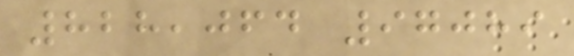828,064 97089
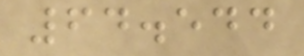64.544
